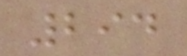294
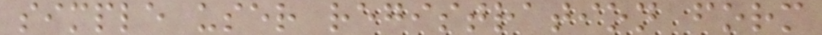simple user registration form
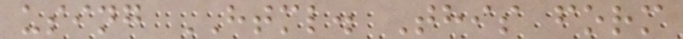using HTML. This form
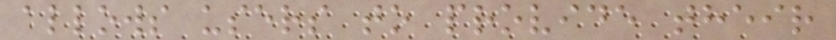allows users to provide their
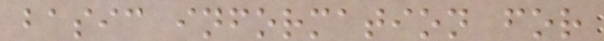basic information for
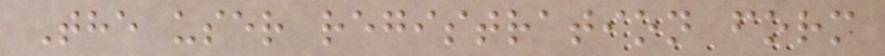The user registration form
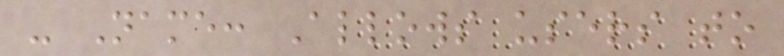- Name: Allows users to
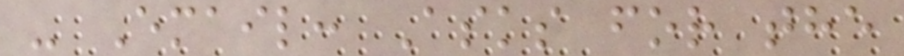- Email: Asks for the
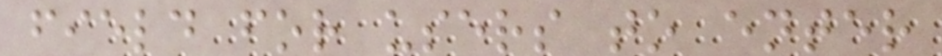field for users to enter
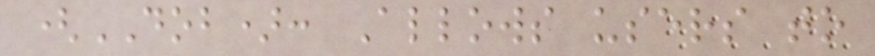(DOB): Allows users to
